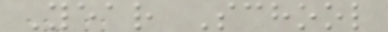Year School
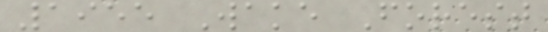1955 Wake Forest
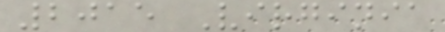2015 Virginia
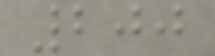200
